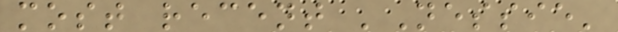most recent 'Nessie'
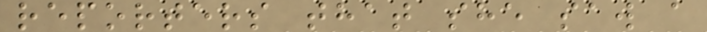reporters that she saw a
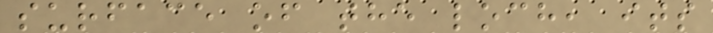surface of the loch, its
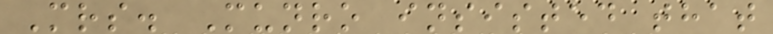Mrs. Munro insisted that
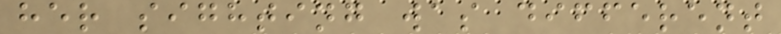her sighting was different
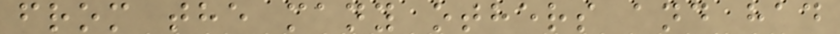from the many others and had
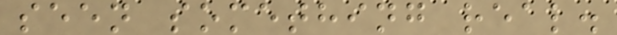seen something real.
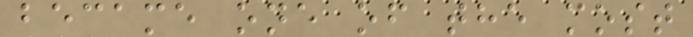became one of the most
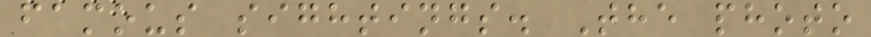famous sightings. The photo
